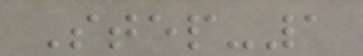Step-1
